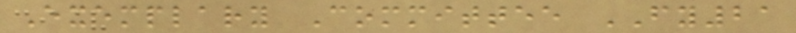Exemplary Committee FY21
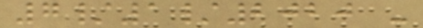7/1/2020 -
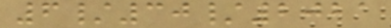6/30/2021
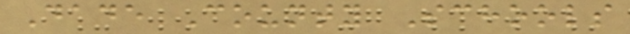Dade County Schools
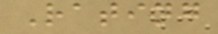Rating
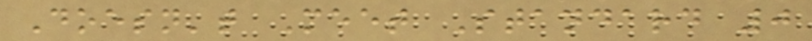Doesn't Meet Standard 0
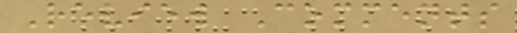Review Comments
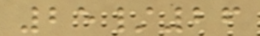25/26
